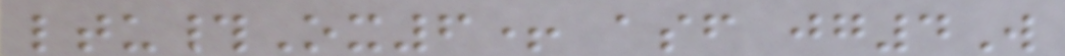ltu#Ox6+ asf jg4W
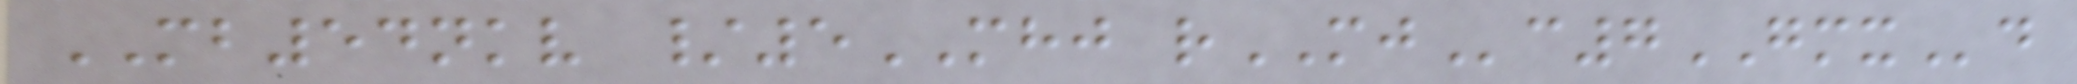MB54nkv /5MHJ rMJc7GMXd
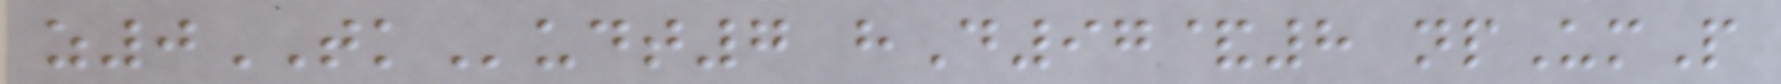z0TKudt7 hD97&8 npUmP
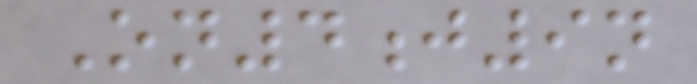On4j9n
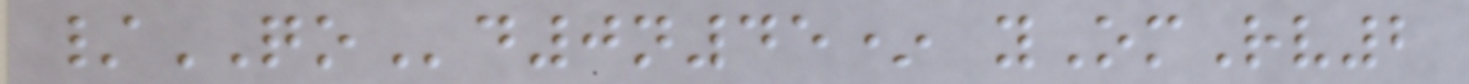/QOd0n45* yOmRv2
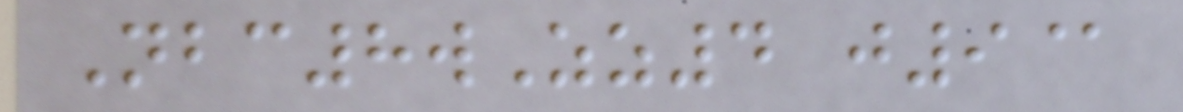Nbc8wZz4 j9@
